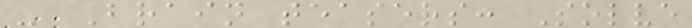- Brain teasers: Solve
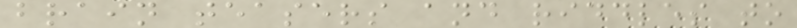brain teasers and riddles to
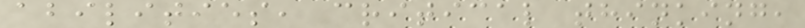abilities, critical thinking,
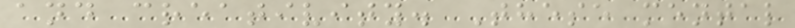and creativity. These mental
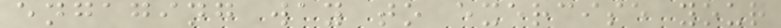engaging way to exercise your
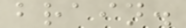brain.
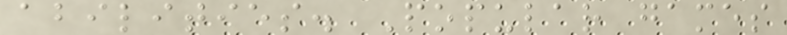abilities. Popular games
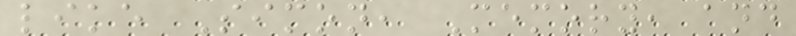like Simon, Memory, and
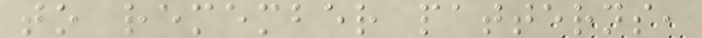to remember patterns,
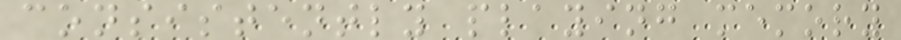consistently playing memory
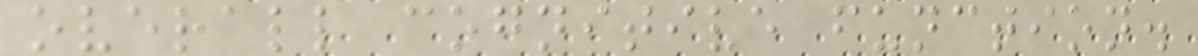overall cognitive function.
